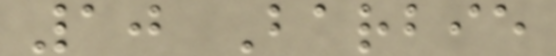10 Barbie
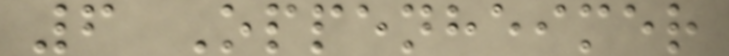6 Oppenheimer
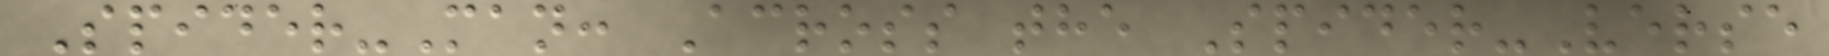Spider-Man: Across the Spider-Verse
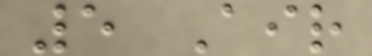5 Air
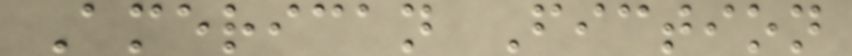American Fiction
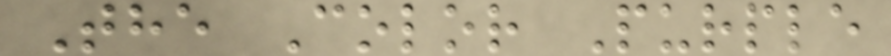The Color Purple
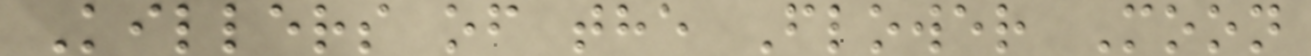Killers of the Flower Moon
